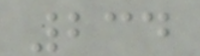234
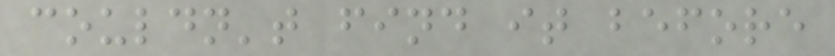couldn't find it before
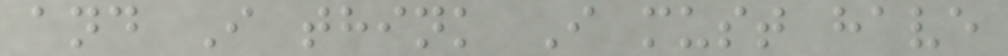and I think I must have
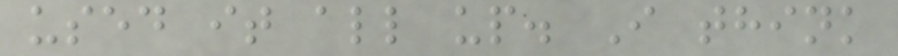used it all up. I think
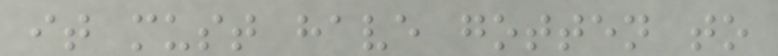it must have gotten to
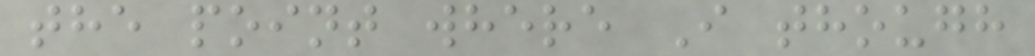the point where I though
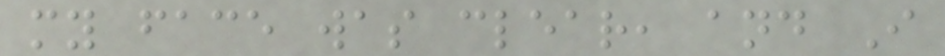my face was clear, and I
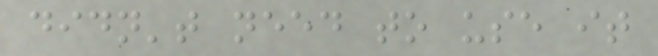didn't need to use it
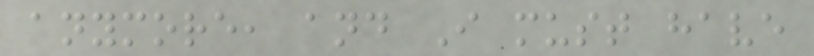anymore, and I must have
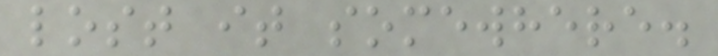lost it somewhere.
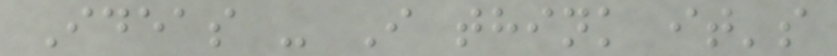Ideas - I think it's
